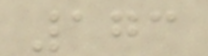173
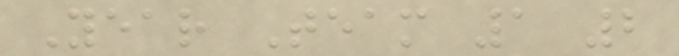Year Team 1 2
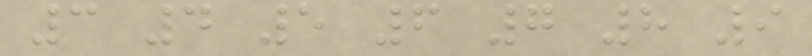3 4 5 6 7 8 9
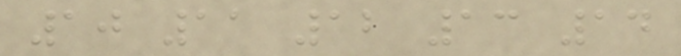10 11 12 13 14
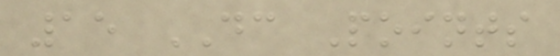15 DC Points
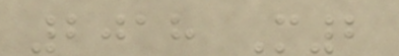2018 M2
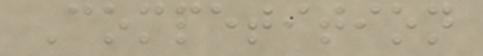Competition
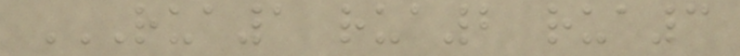RUA1 RUA2 RUA3
